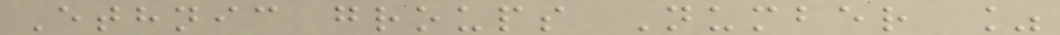Ethnic groups Number %
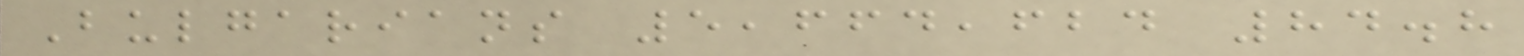Bulgarians 5,664,624 84.8
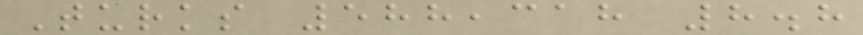Turks 588,318 8.8
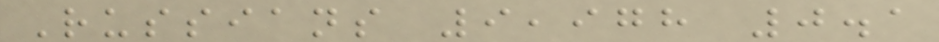Russians 9,978 0.1
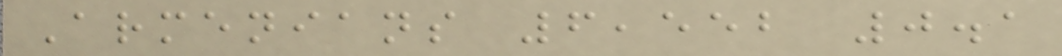Armenians 6,552 0.1
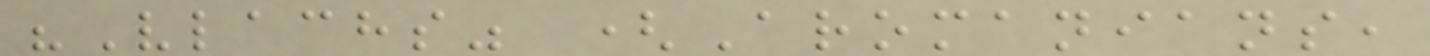"Vlachs" (Aromanians,
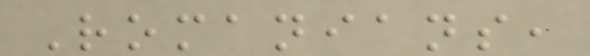Romanians,
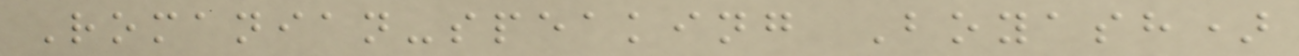Romanian-speaking Boyash)
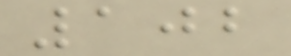102
